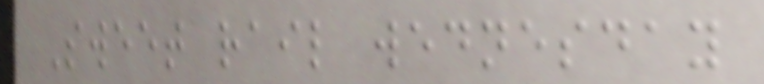Sweet rail wednesday
